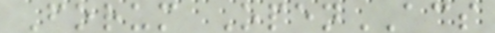Forum OpenACS
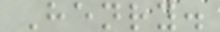Henry.
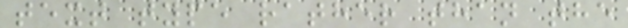text type rather than the
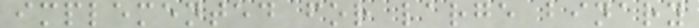implemented for large binary
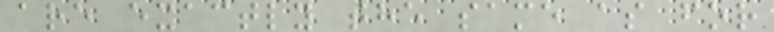are exactly the same as for
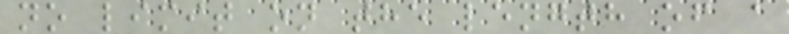no limit on the length of a
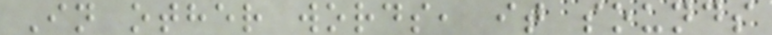In other words, it sounds
